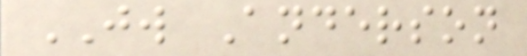JW Anderson
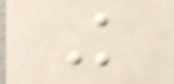K
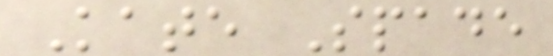Kate Spade
